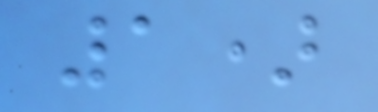1)
